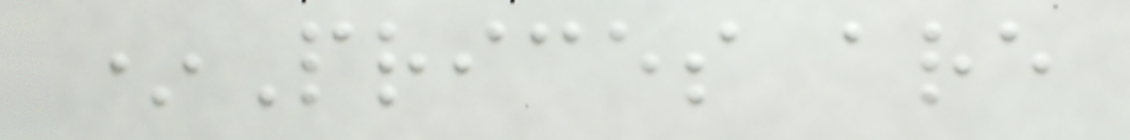*Prices are
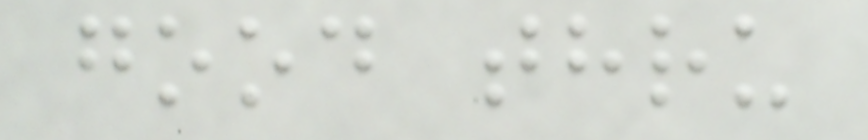good thru
